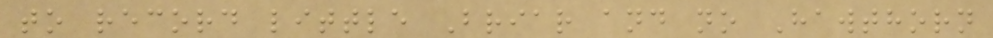to record little Briar and no Hawthorn
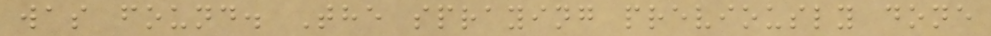was found. The spraying previously done
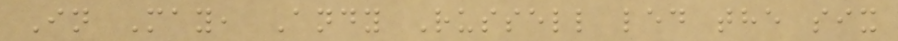In May, Andy Russell led the six
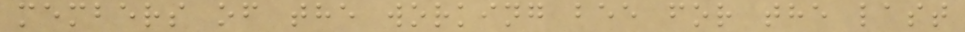members of the working bee for the last
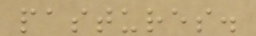pastures.
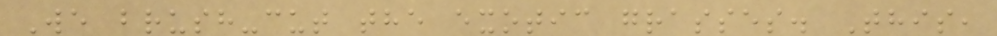We brush-cut the exotic grasses. This,
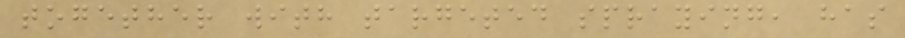together with targeted spraying, has
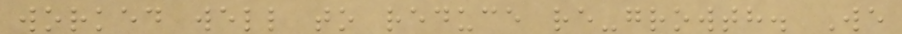worked well to reduce re-growth. We
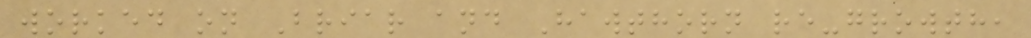worked on Briar and Hawthorn re-growth,
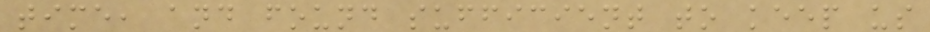time, and found sufficient to keep us
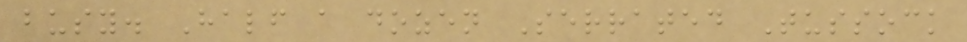busy. Half a dozen Serrated Tussock
